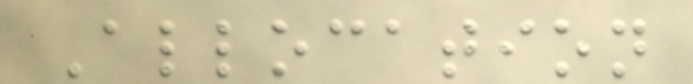Allocation
